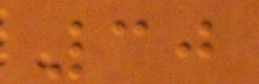30
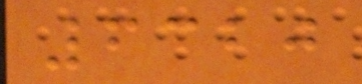6320
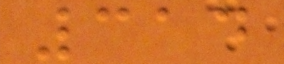314
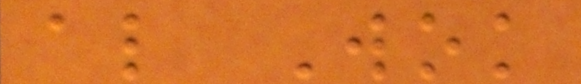al Wok
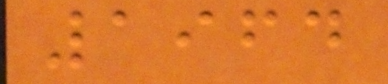1964
